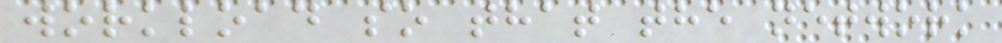workload so that the network
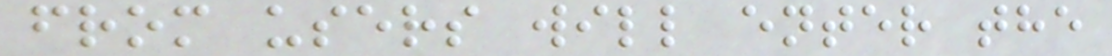from users will enter the
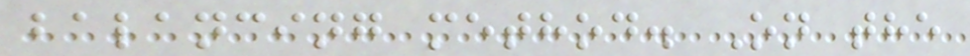balancing method. On the
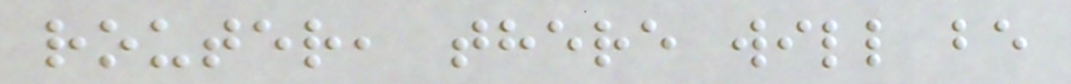router, there will be
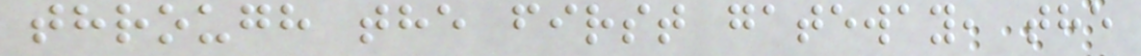through the first gateway, the
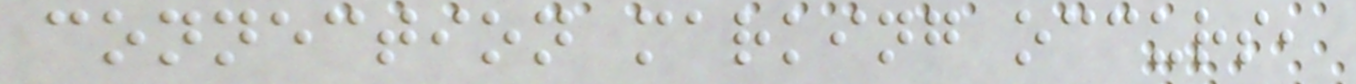connection marking occurs,
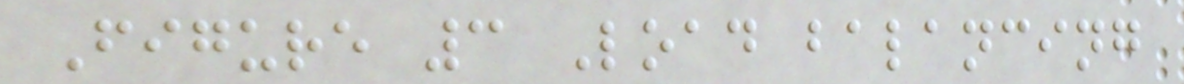Figure 3 Load balancing
